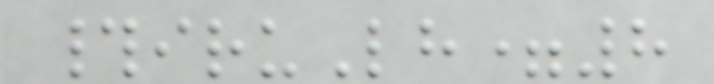#iruLh=8
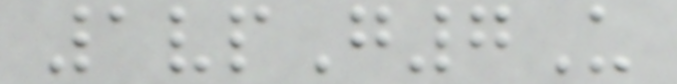1vpG7U
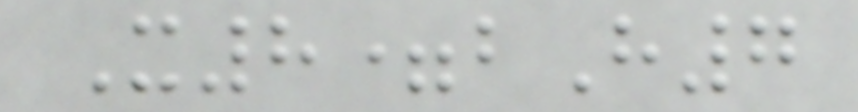X8=bH7
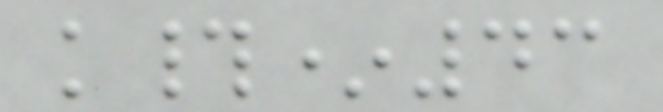k#*43
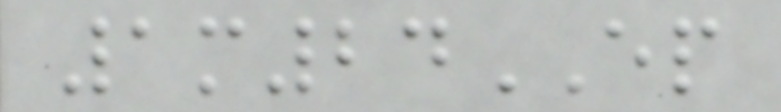1m24EP
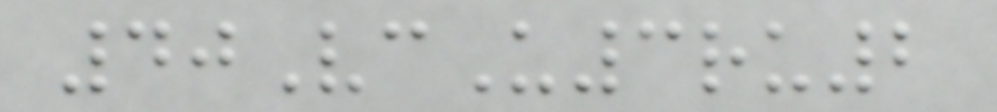40VcU3ru2
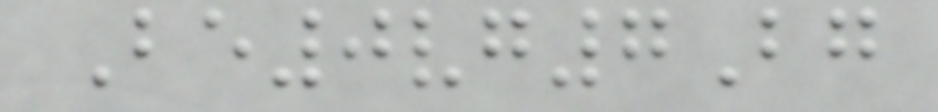Be0vg7Bg
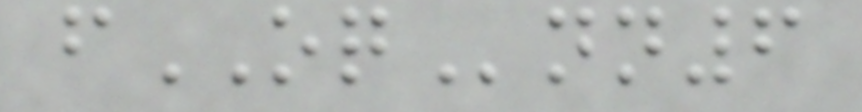fOQnn6
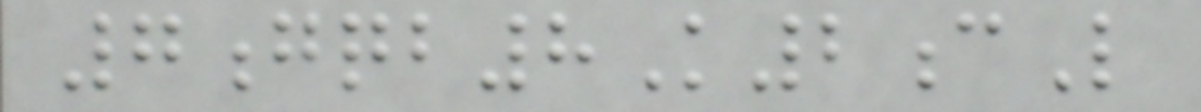7gqb8K2cL
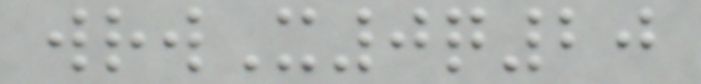wrwX0q20
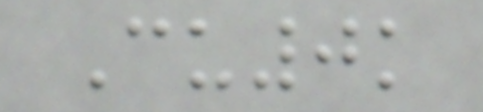Cu0k
